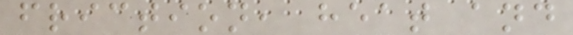friction, heat and
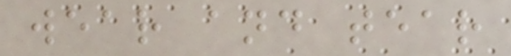wear and tear
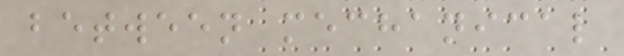between mechanical
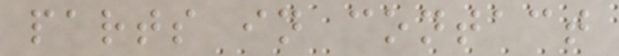parts in contact
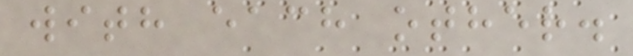with each other.
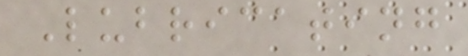Lubricating
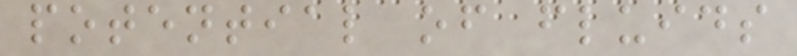potential of fluids
